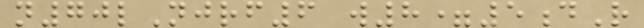n70lNjrf6 w8=5dR
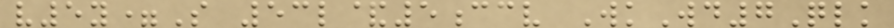v5y=S 53l&5ccv WkWd7Qlk
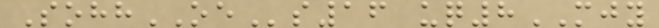SohhOEs16 uq8MJY
